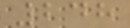248
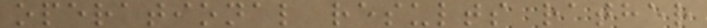operational results rather
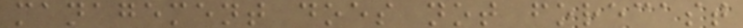management does not forecast
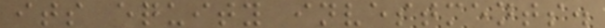its equity investments.
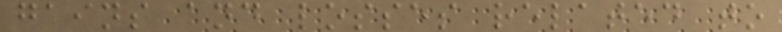gains and losses related to
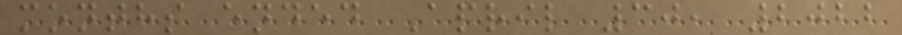months ended April 30, 2022
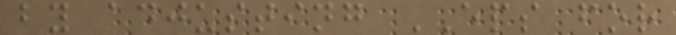by adjusting EPS for
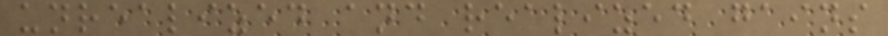unrealized and realized gains
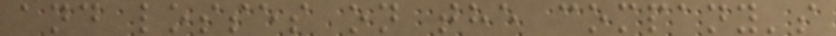and losses on the company's
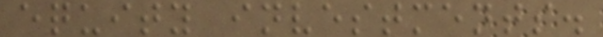equity investments.
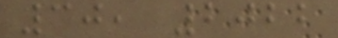30, 2022
